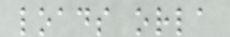loads orla
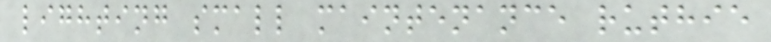lighting small maintenance ruthie
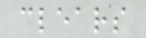clears
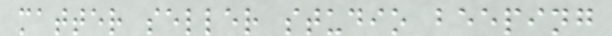matter seller studio beeping
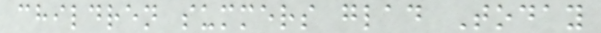children summers glad Today
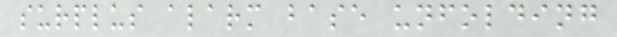surplus alarm base unfolding
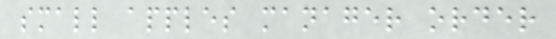small apples manager order
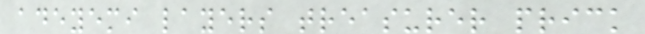adeyemi layers treasurer prick
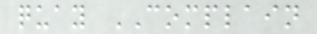quay COMPLAIN
